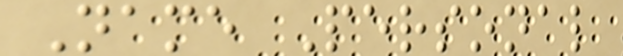Name Personal
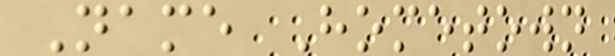Name Hometown
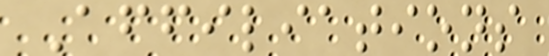Affiliations
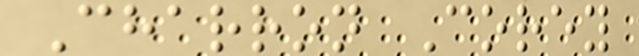Charron Corey
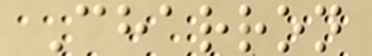Charron
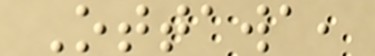Ottawa,
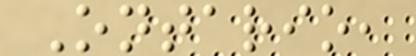Ontario,
